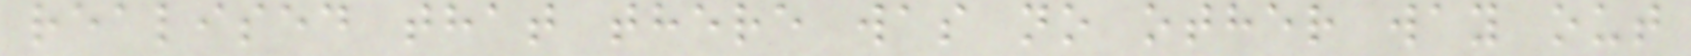realised that there was no other way out
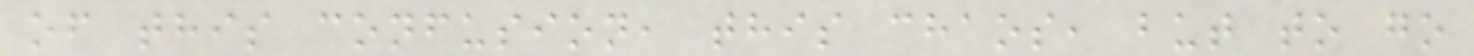of this confusion, this chaos, but to go
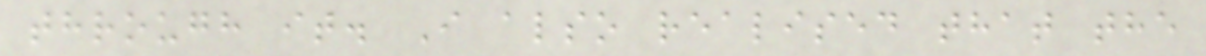through it. I also realised that the
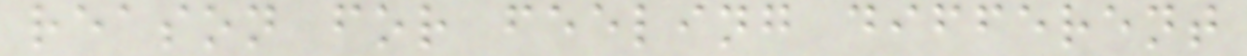reason for feeling different
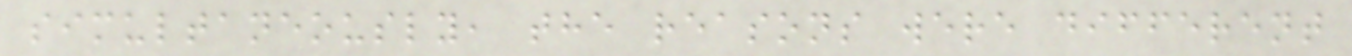simultaneously, the reasons were different
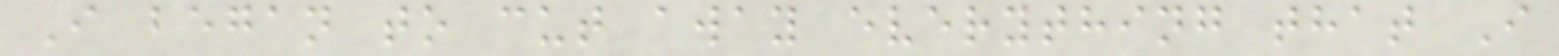I began to cut away everything that I
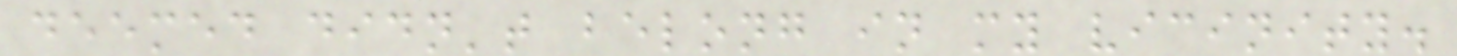deemed didn't belong in my vicinity.
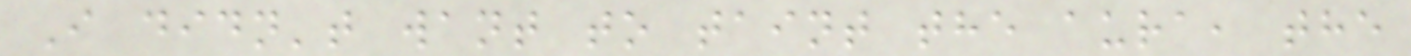I didn't want to taint the aura, the
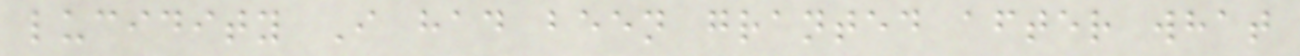lucidity I had been granted after what
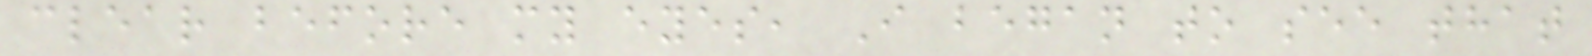clear before my eyes, I began to see that
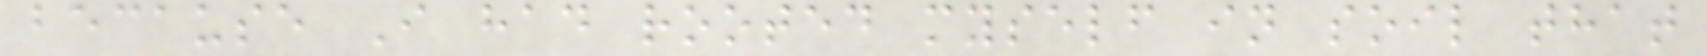because I had rooted myself in soil that
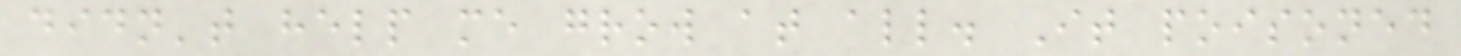didn't help me grow at all. It poisoned
